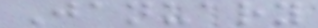January
